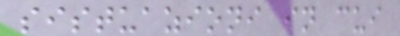sistuazioni in cui
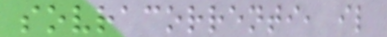sovracorrenti, il
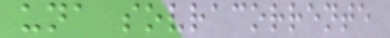una sovracorrente
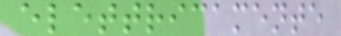elettricamente
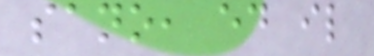sano, ed il
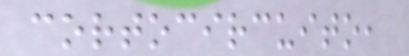cortocircuito,
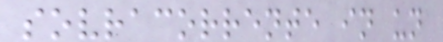sovracorrente in un
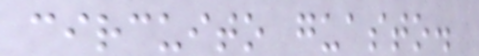circuito guasto.
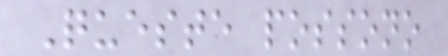Queste possono
